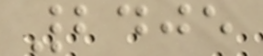2405
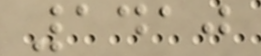1410
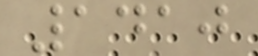1410
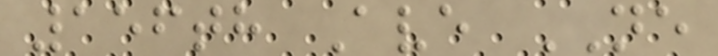156th Ave NE
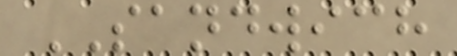SANDWICH
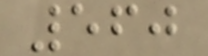560
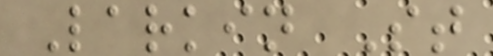Larkin St
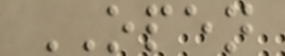OPEN
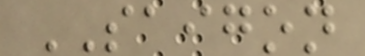SAIGON
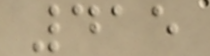415
